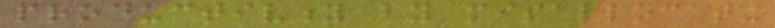productivity by misallocating
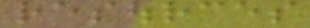resources
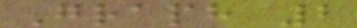Graph 2
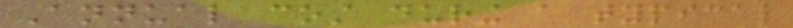Annual cost during a typical
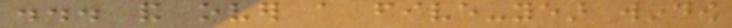... and over a five-year window
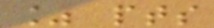% pts
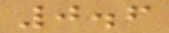0.6
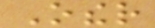Other
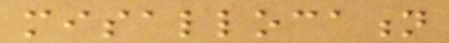misallocation
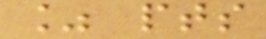% pts
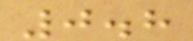0.8
